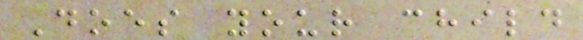Does your child
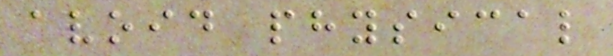avoid physical
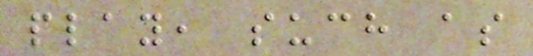play, such as
